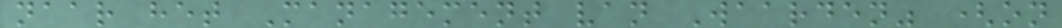naar het Management van Waarden" (on
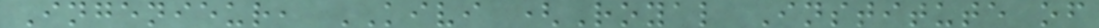Ingenieur, KIVI (Royal Institute of
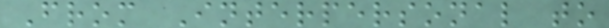From Interpersonal to
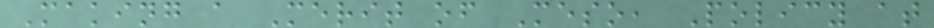Making a Merit of Meso, Policy at
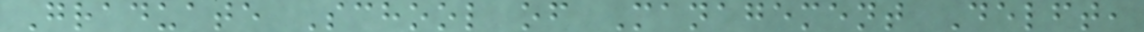Graduate School of Management Delft,
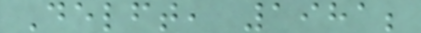Delft, 1981;
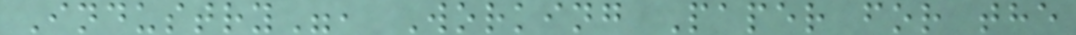Industry", Working Paper for the
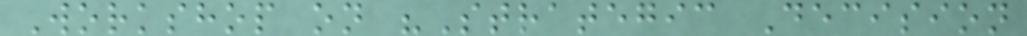Workshop on "Strategic Decision
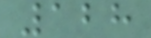128
